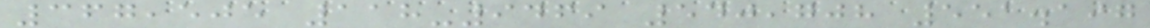367,505 118-9469 540,708 551.197
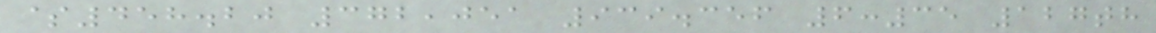$458.20 372,051 939.356 6:35 127th
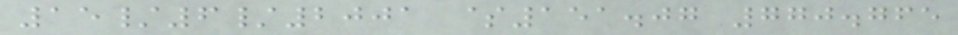15/6/2001 $151.07 770.765
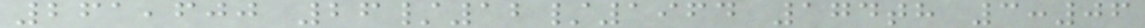261,600 26/12/1964 174th 3:06
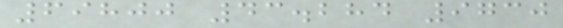69800 43.284 9730
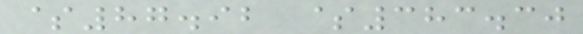$87.92 $383.30
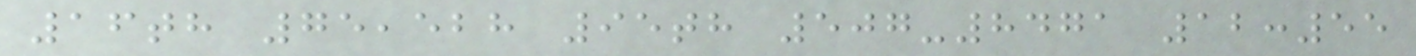16th 75,528 95th 507-8471 12:55
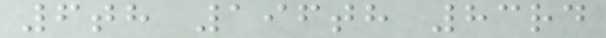6th 196th 83rd
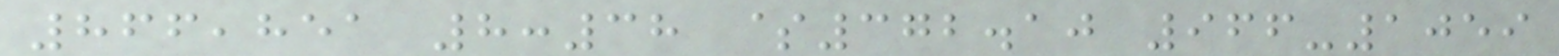866,851 8:38 $372.10 966-1059
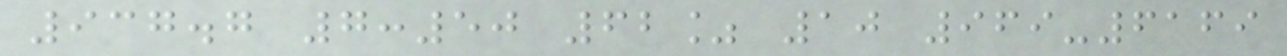937.7 7:50 62% 10 969-6169
